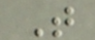T
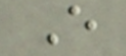E
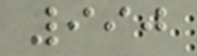990
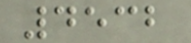4532
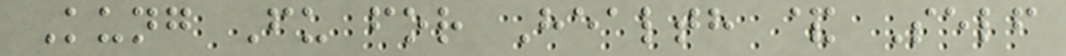Kung Fu for Health & Self
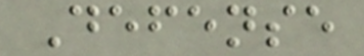Defense
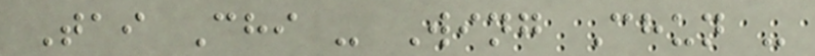Tai Chi - Wing Chun -
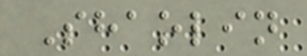Shaolin
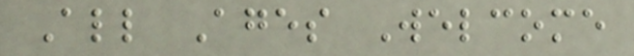All Ages Welcome
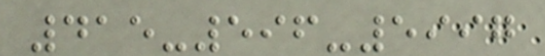415-596-5997
